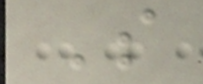S
